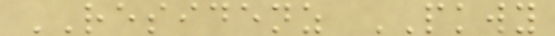RESIDENZ PKWY
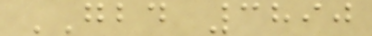GBD 3890
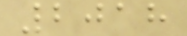2018
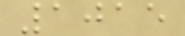1015
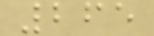265
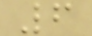6
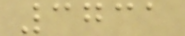3731
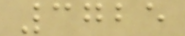3725
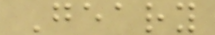Geary
